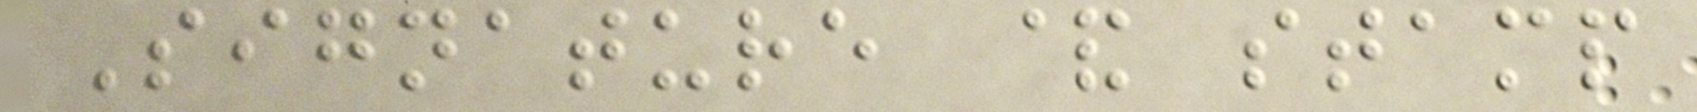Signature & stamp
